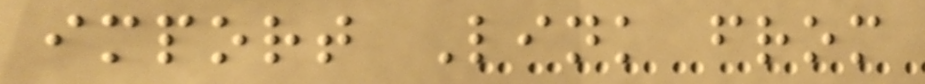import Link from
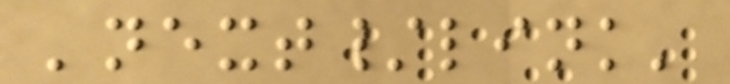'next/link'
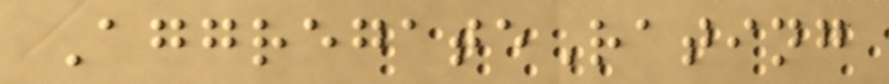AggregateRating
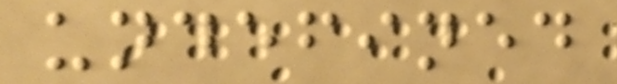undefined
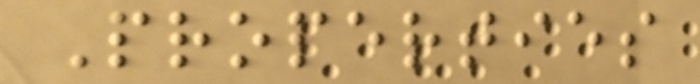Properties
